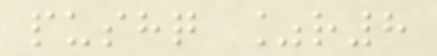pushq %r8
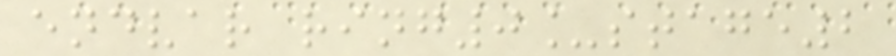endvar ring0_stage2
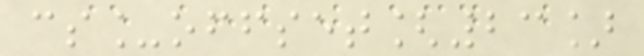cs_offset[23]
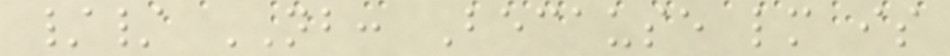// NB: Because lm is
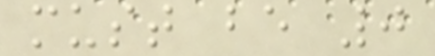must be 0
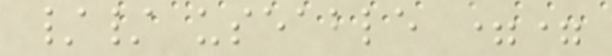// useable ==
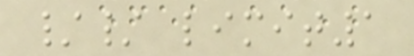// limit1
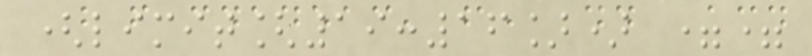(limit[19:16]) ==
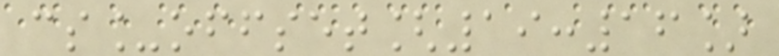cs_offset[19:16]
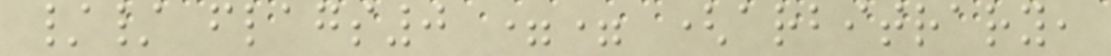// flags0 == (arbitrary,
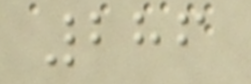286
